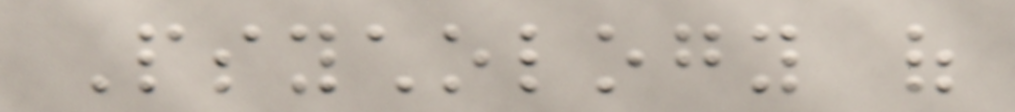Psychology of
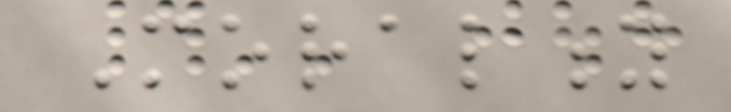Morality
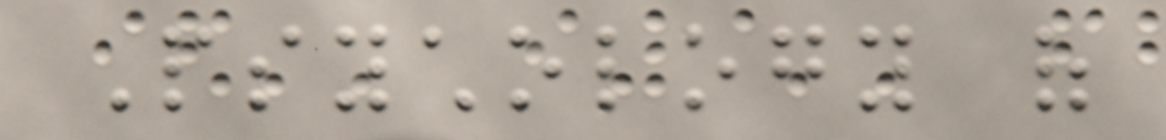Psychology of
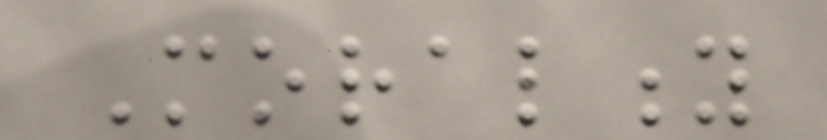Morality
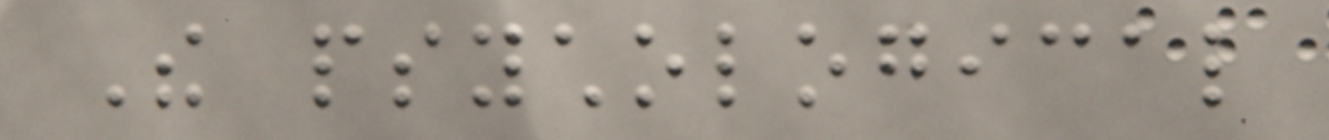The psychological
